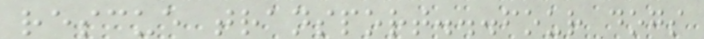rescue transport...four dogs
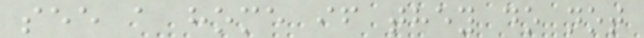see a home if they do not
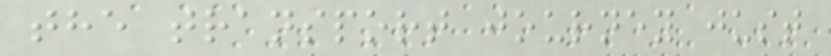the transport journey just
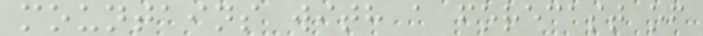mountains with a forecast of
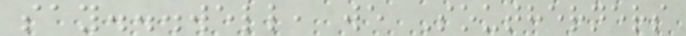say...well, we Southerners
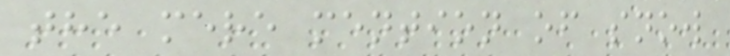the mere mention of snow
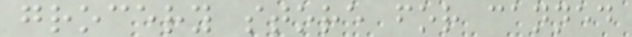grocery store for canned
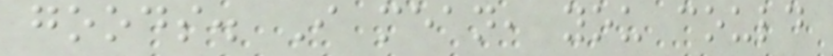goods. I mean, you could
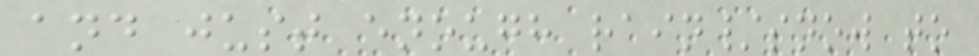and just enough rain/snow to
